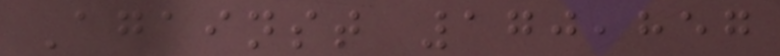Against 170,857
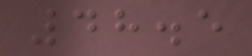48.5
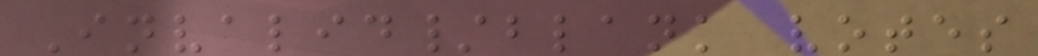Invalid/blank votes
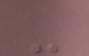-
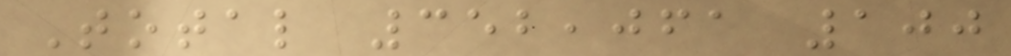Total 352,061 100
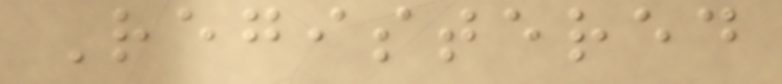Registered
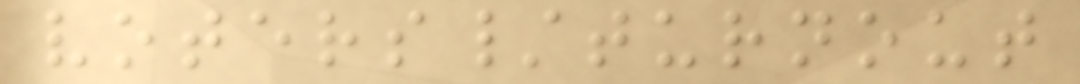voters/turnout
